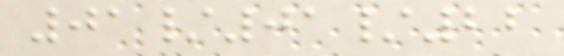01/01/22
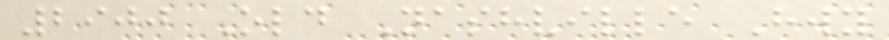2900 Old Nashville Hwy
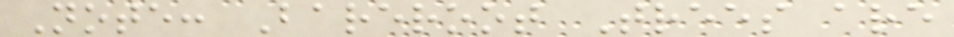Note: Bareroot Trees are
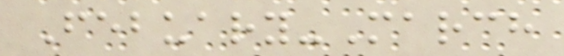Febuary-March
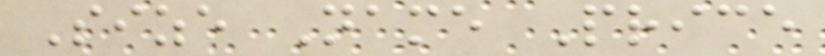Size Name Price
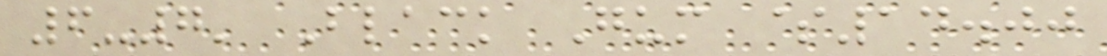6-7' Black Gum $14.00
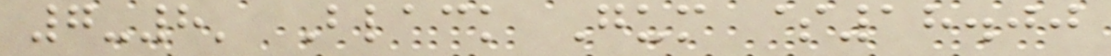7-8' Black Gum $18.00
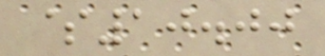$10.00
